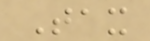Tax
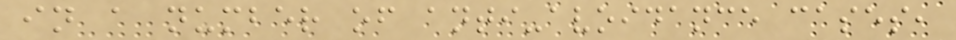in a number of anti-avoidance cases,
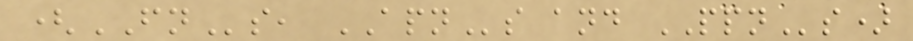(FNs, APNs and PPNs)
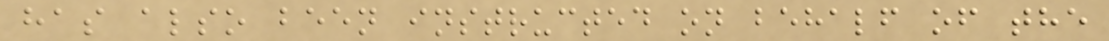has also been instructed on behalf of the
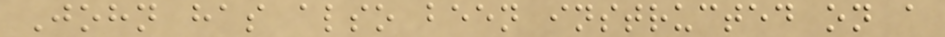John has also been instructed on a
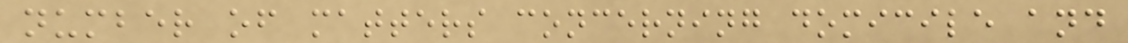number of matters concerning domicile and
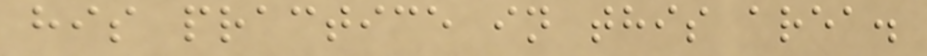his practice in this area.
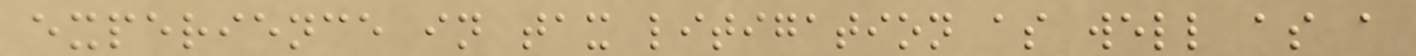experience in tax litigation as well as a
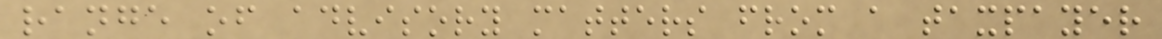range of advisory matters from a taxpayer
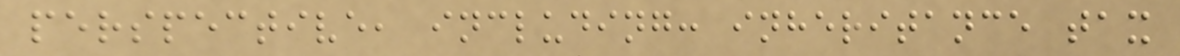perspective, including: inheritance tax
